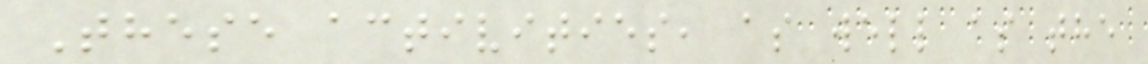These activities, as well as the
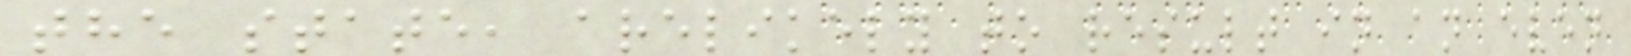the state, arelikely to result in an even
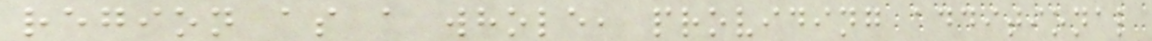region as a whole, providing additional
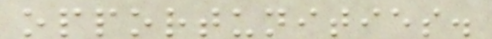opportunities.
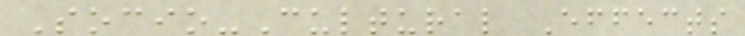Socio-Cultural Effects
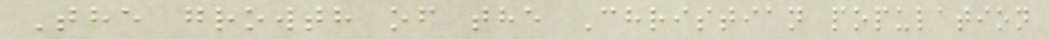The growth of the Christian population
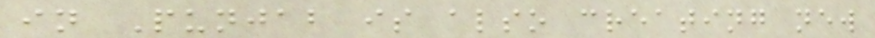in Punjab is also creating new
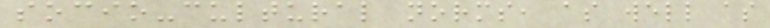socio-cultural norms, as well as
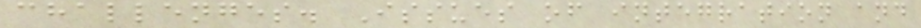challenges. Issues of integration and
